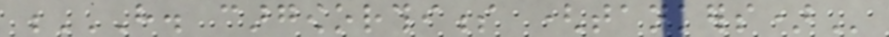H. CARGOWORTHINESS (TANKERS)
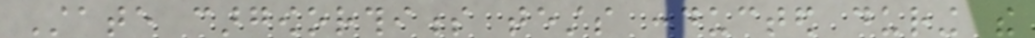State cargoworthiness tests conducted during the
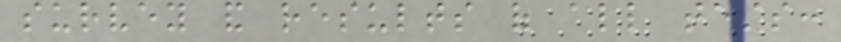survey and results of all tests:
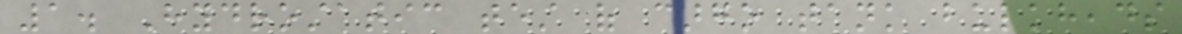1. Hydrostatic test of cargo tank bulkheads
